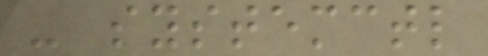- systemctl
